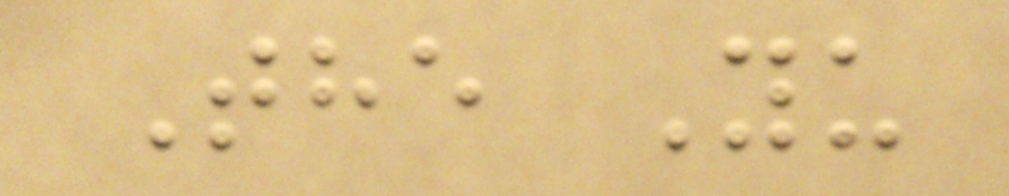The Yu
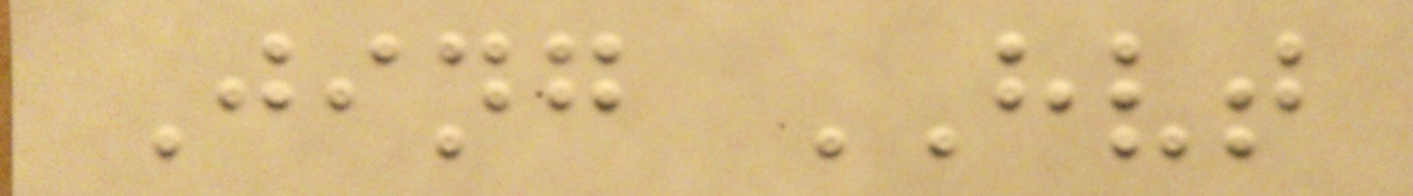Jing HVT
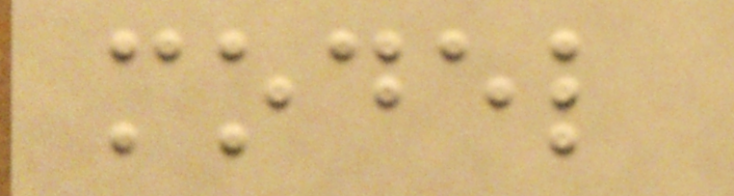model
